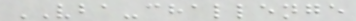VBA-challenge
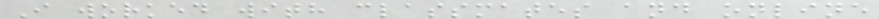I worked with classmates and online
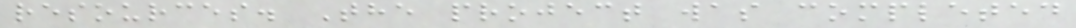resources. The project was completed
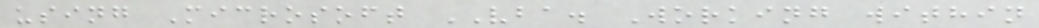using Microsoft VBA. Working within
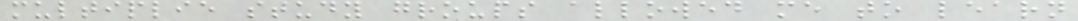multiplie study groups allowed me to learn
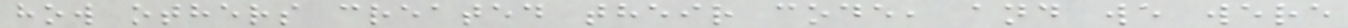how others created their code, and we were
